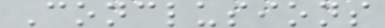Conclusions
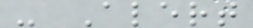- Alert
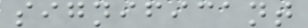significant
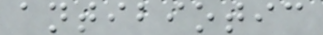antibiotic
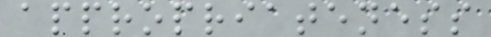appropriateness
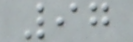97
